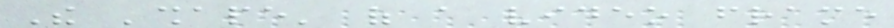The 'shape' of a video frame
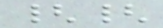{{
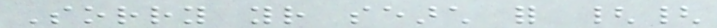Sorry your search for {{
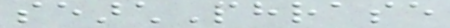searchPhrase
